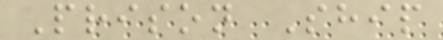Prison Ship
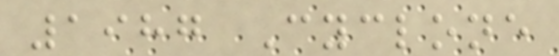1987 Cyclone
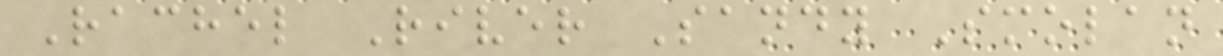Rachel River Sandy Smolan
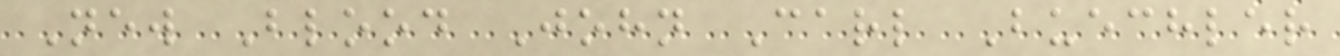New Blood John Carl Buechler
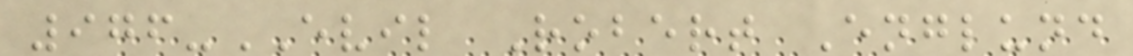976-EVIL Robert Englund
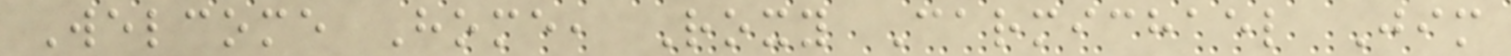Welcome Home, Roxy Carmichael Jim
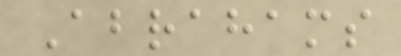Abrahams
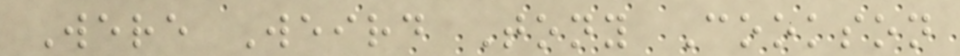Were Weird Tony Cookson
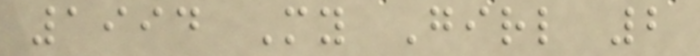1994 My Girl 2
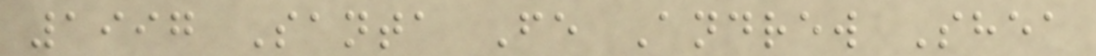1997 Santa Fe Andrew Shea
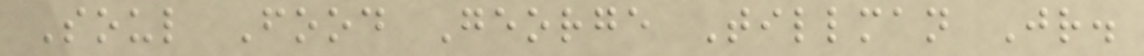Soul Food George Tillman Jr.
